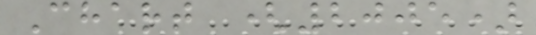Chart (2005)
